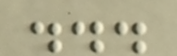...
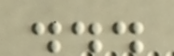...
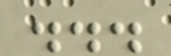...
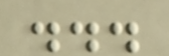...
